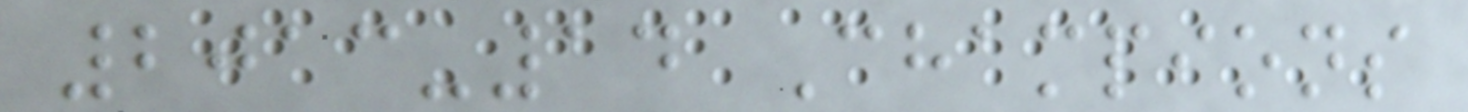2013-14 Champions
